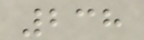238
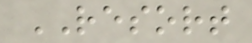RESORT
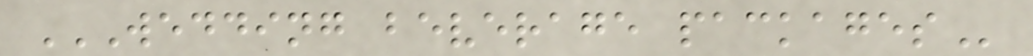WEDDING BEVERAGE PACKAGES
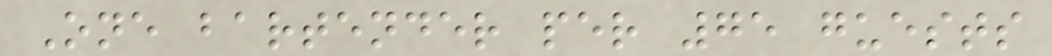One bartender per 75 guests
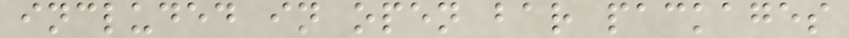included in open bar packages
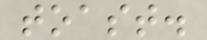toast.
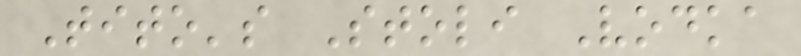Tito's Stoli Vodka
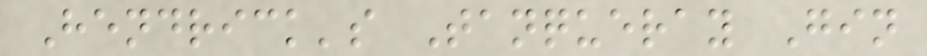Hendrick's Tanqueray Gin
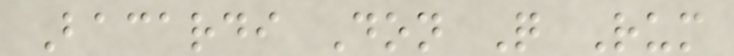Bacardi Don Q Rum
